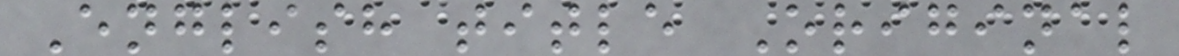English title Original
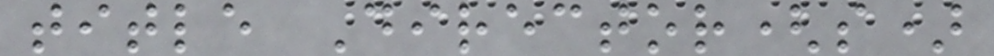title Director(s)
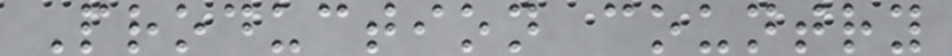Production country
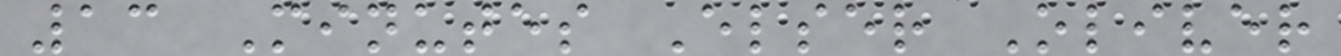13 Minutes Elser Oliver
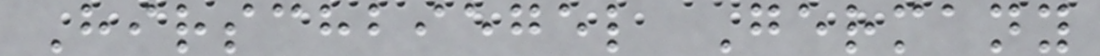Hirschbiegel Germany
